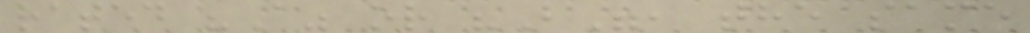rated "A" or "B", the same
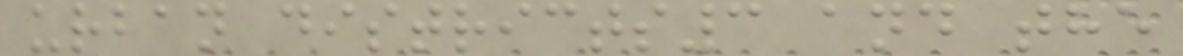urban districts3 and the
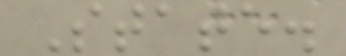State.
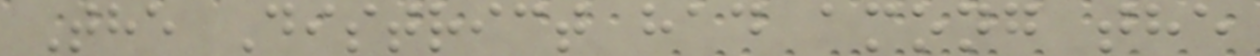The District had among the
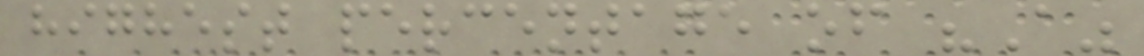highest percentage of "A"
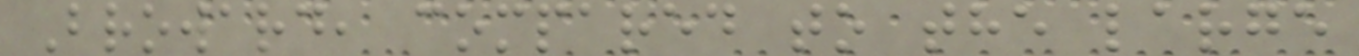Broward, compared to the large
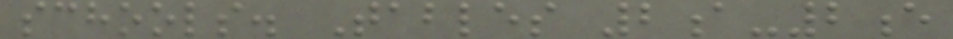schools. Tables 2a-2e
